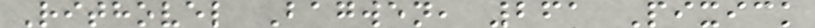Rithovel Bagwen, 261 Pixick
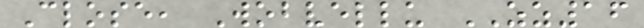Close, Wobvellu ZZ16
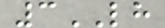3LH
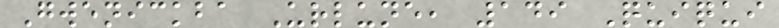Gwenickba Urlune, 149 Quiqui
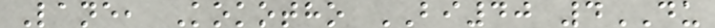Lane, Kokotho BI40 4DU
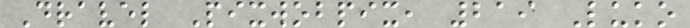Dravel Pixwobpix, 219 Luko
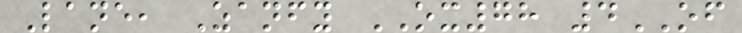Lane, Zanfy OX78 4OF
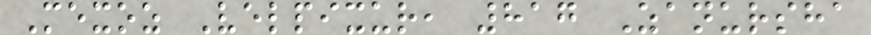Mexoz Velpixur, 817 Zanursha
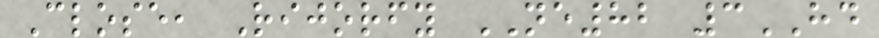Close, Rijorfy NE82 3HD
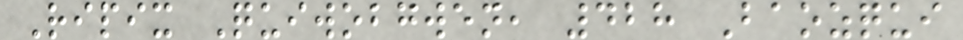Ripix Quiwobgwen, 428 Baozqui
